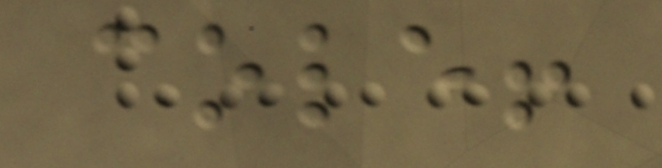cole!
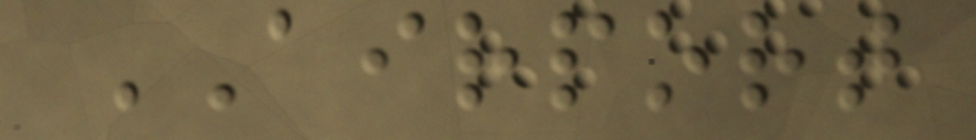AIRPORT
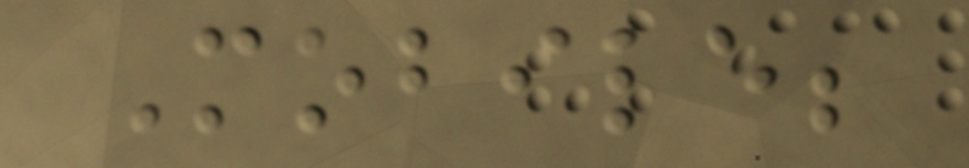Mobile;
